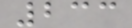233
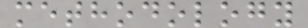methodology
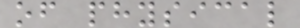of physical
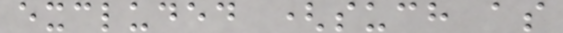excluded (such as
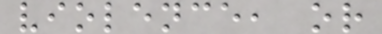violence, or
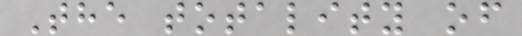The totality of
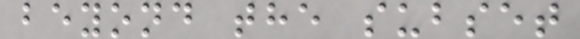beyond the subset
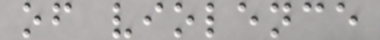of violence
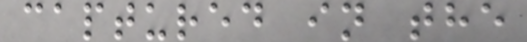captured in the
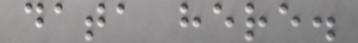data here.
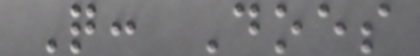Q: Does
